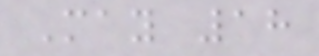May 18
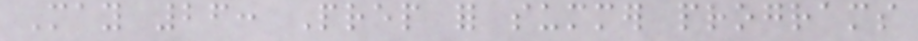May 26: Prep for summer programs
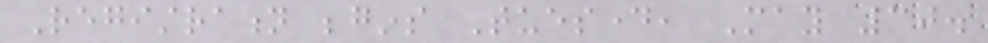Registration begins Tuesday, May 30.
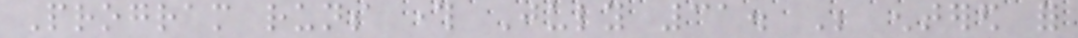Program runs through July 31. Be entered for
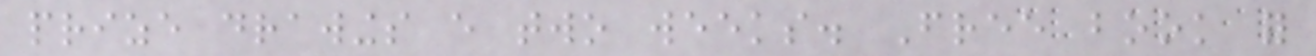prize drawings every two weeks. Free book for
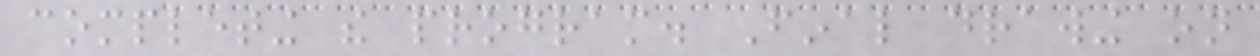completing the program. Final drawing on
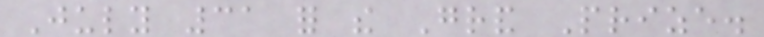July 31 for the Grand Prize.
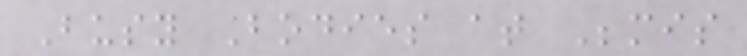Busy Bodies at Bemis
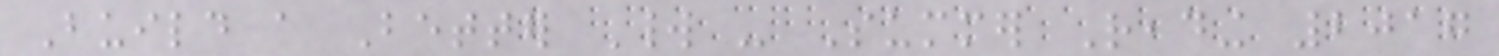Build a Better World - Summer Reading 2017
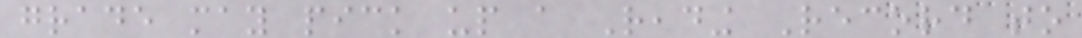grade may pick up a Reading Record to
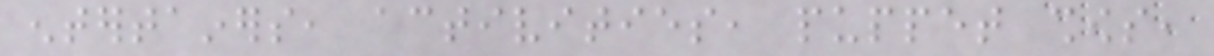entertainers, activities, puppet shows,
